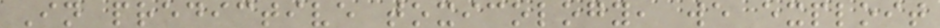In predictive toxicology, we exploit
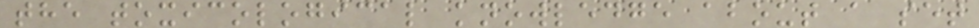the toxicological knowledge about a set
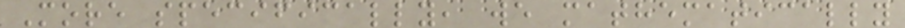More specifically, we mathematically
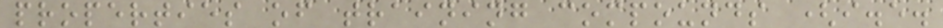properties of training compounds (i.e.
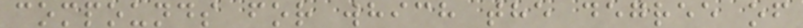compounds for which the degree of
